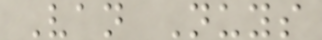Van Nuys
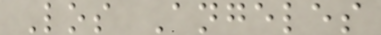Los Angeles
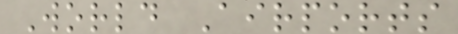World Airports
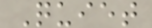Quiet
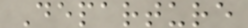Departure
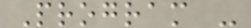Program -
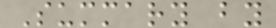Summary by
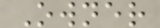Owner
